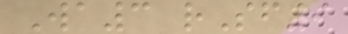Wa3 rSf9
